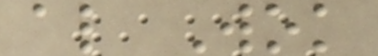al Wok
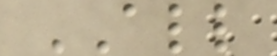ALL
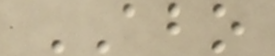ABO
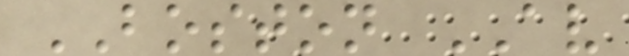BOSTON AV
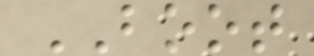BOOT
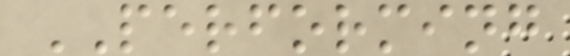PERFORMING
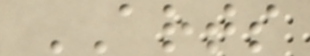ARTS
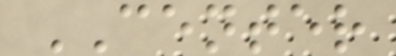CENTER
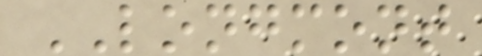LONGMONT
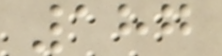187
